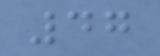47
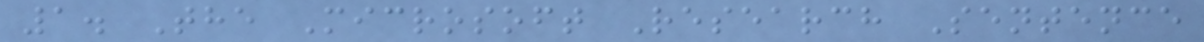1. The Microsoft Research Sentence
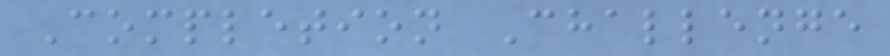Completion Challenge
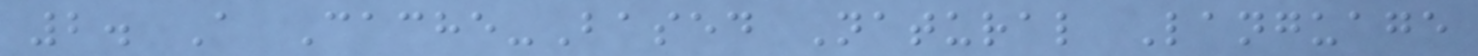2. A Cache-Based Natural Language
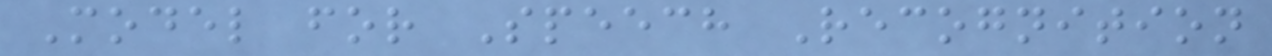Model for Speech Recognition
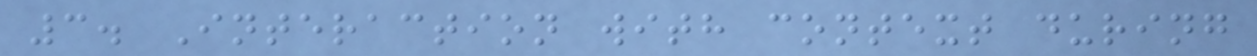3. Interaction with context during
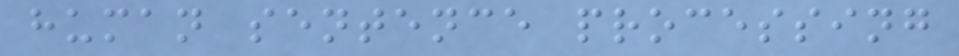human sentence processing
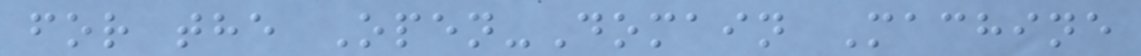for the Open-Domain Machine
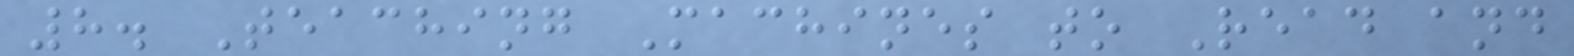8. Teaching Machines to Read and
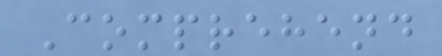Comprehend
